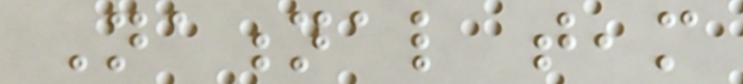National team
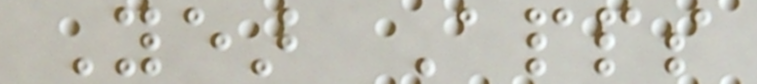Year Apps
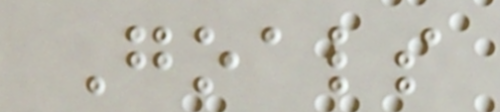Goals
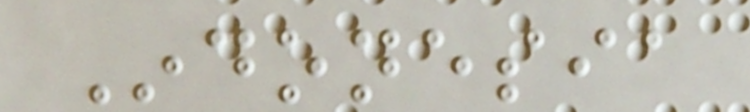Indonesia
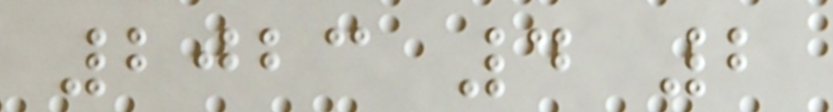2023 4 2
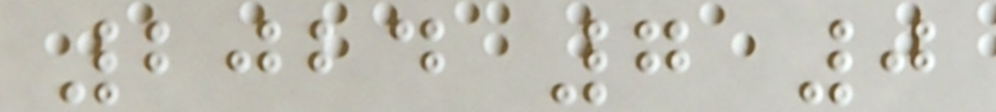2024 7 0
